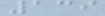139
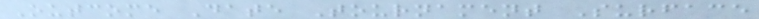Outcome Date Tournament Surface
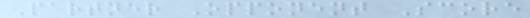Partner Opponent Score
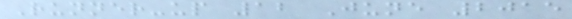Runner-up 12 June 2015
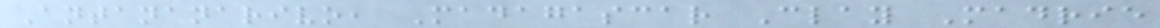Antananarivo, Madagascar Clay Madrie
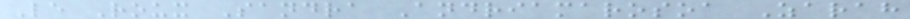Le Roux Sandra Andriamarosoa Zarah
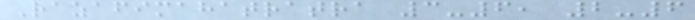Razafimahatratra 3-6, 2-6
